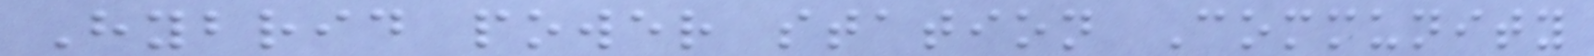Hybrid power station Community
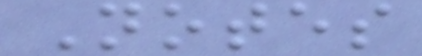Notes
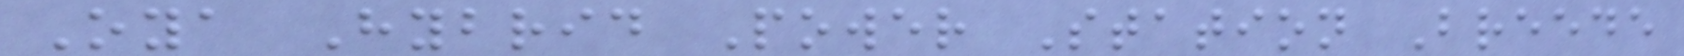Oya Hybrid Power Station Breede
